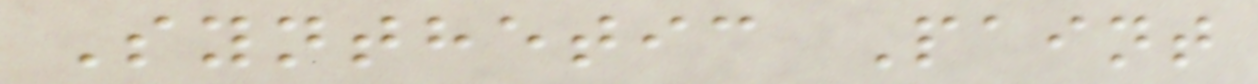Synthetic Paint
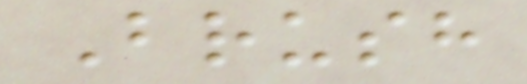Brush
